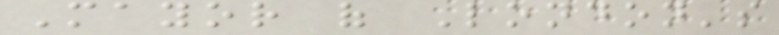Mayor of London's
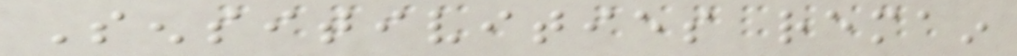Sensitivities remain
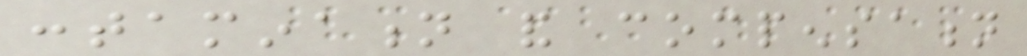contamination and compensation
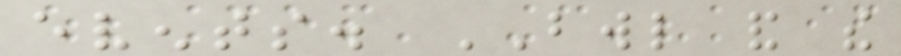events. BWL and the
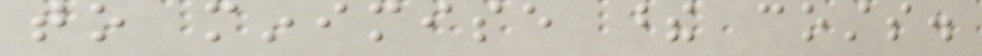to minimise these costs.
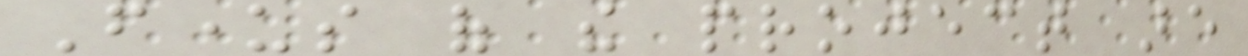Funders of the project are
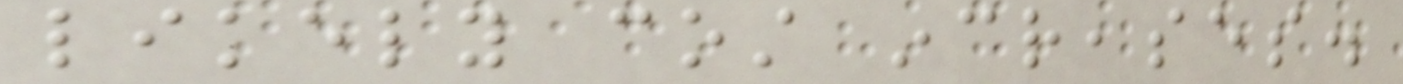likely cost increases.
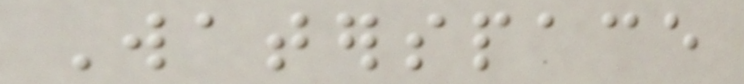Waterspace
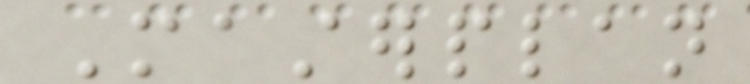Masterplan
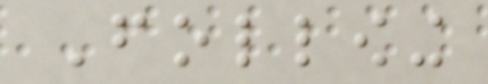Following
